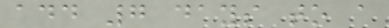add 7 days to a
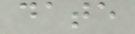date
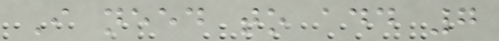I need to add 7
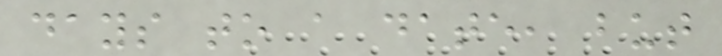days to a date, but
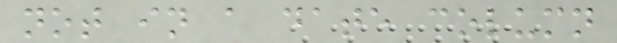not in a date column
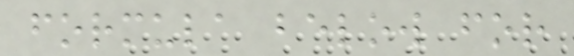formula below for
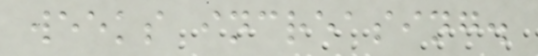weeks increasing.
